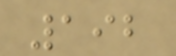192
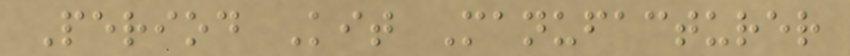Period Kit Manufacturer
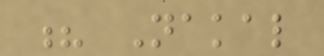? Nakal
